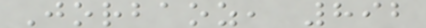Jorbaoz, 892
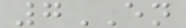7EN
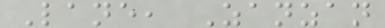Lane, Zanzan
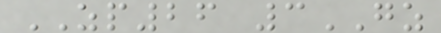ZP26 3GZ
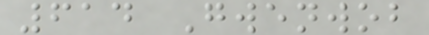614 Gwenwob
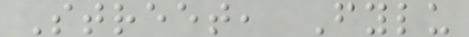Street, Fylu
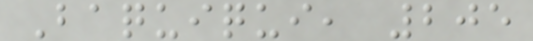Baquiqui, 205
